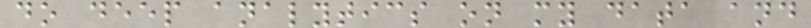do deep analytics on my data and
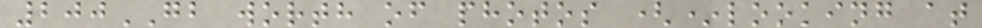200GB worth of photos (*looking at
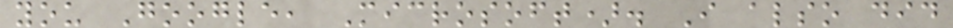you Google, Microsoft). I also did
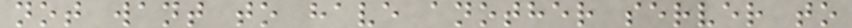not want to have another server to
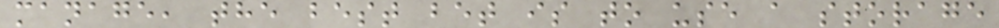manage, the best bet is to use a storage
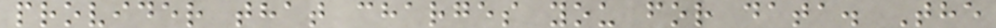provider that charges you for data. The
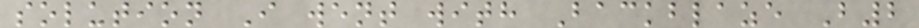solution I went with Backblaze B2
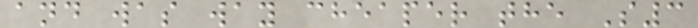and was way cheaper the S3
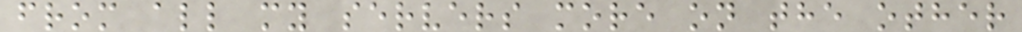from all my servers more on the other
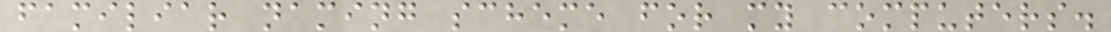familiar naming scheme for my computers.
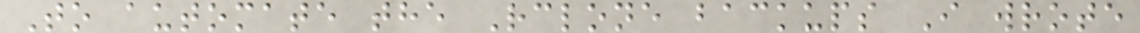To automate the Rclone backups I wrote
